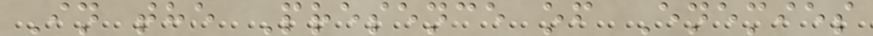In the Presence of Enemies
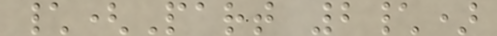\(Part 2\)
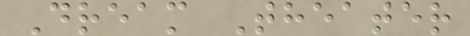Dream Theater
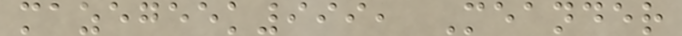mazegeek999, Meander
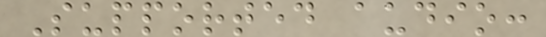Supported audio:
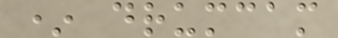* drumcam
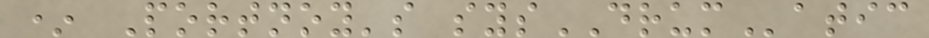* Portnoy's sysDRUMatic
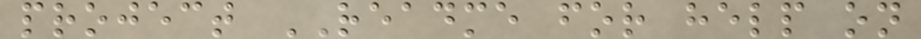project README for help on
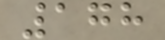178
